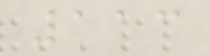113
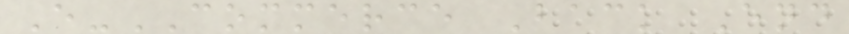E-COMMERCE Back End
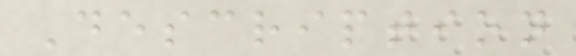Description
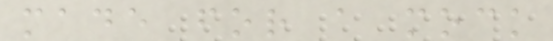made for a mock
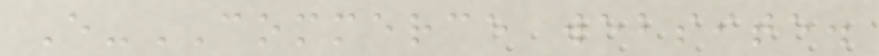E-COMMERCE website.
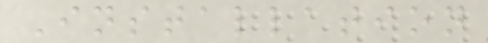Installation
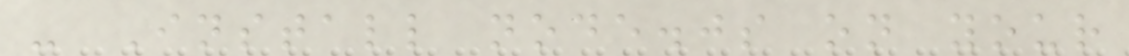- Install node.js on your
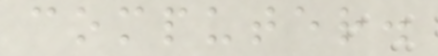computer.
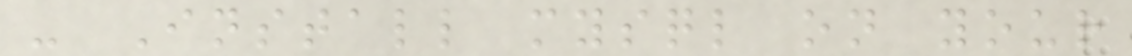- Install mysql on your
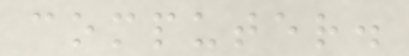computer.
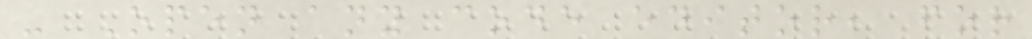- Open any code editor, for
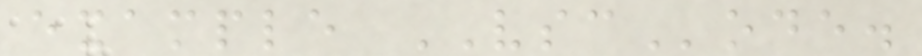example VSCode.
